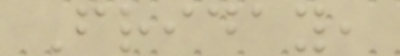Friday,
